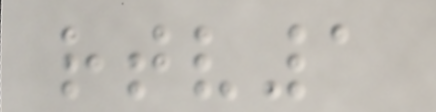rtv1
